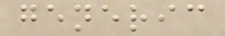generic
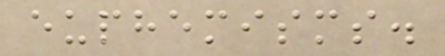euphemisms.
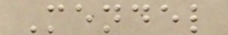Mendel
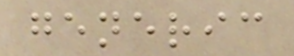generic
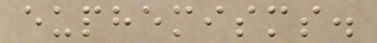euphemisms.
